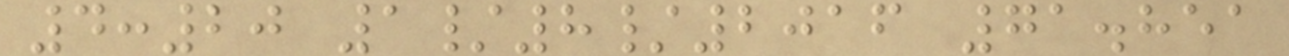4:20 1/8/2016 71.851
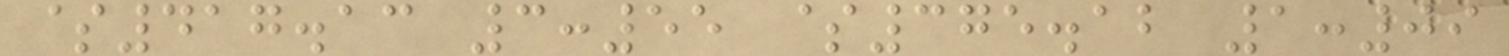$417.13 3:55 $375.12 1:09
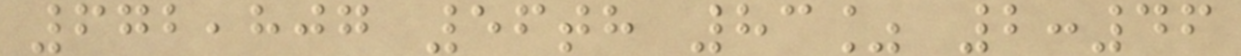672,807 56th 83% 2:46
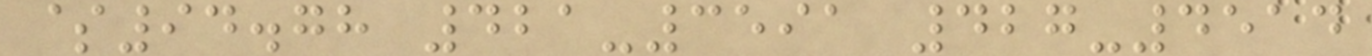$94.78 421-3591 427-4514
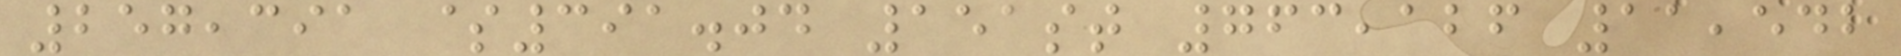257,391 $391.04 151st 763,126 11,542
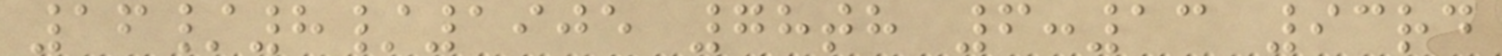16/8/1905 78th 6:13 93rd
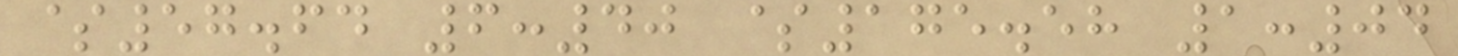$57.64 6:40 $175.58 1:04
